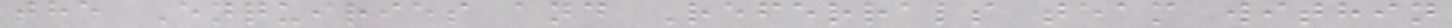the Enquiries and Referrals team within
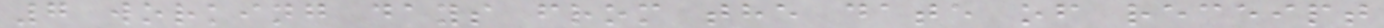7 working days from the date of receipt
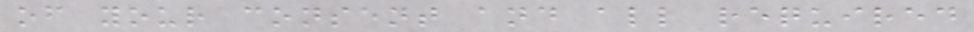of your consent and all required
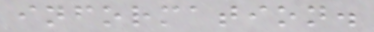information.
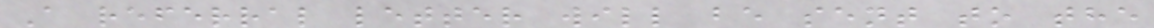A referral letter will be sent to the
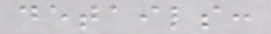details:
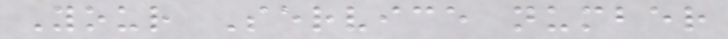Your Service number
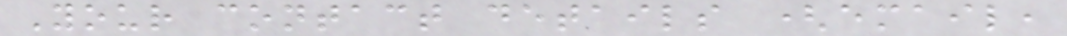Your contact details (email,
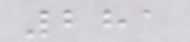281
